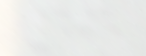405
